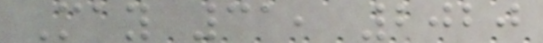May 31, 2020
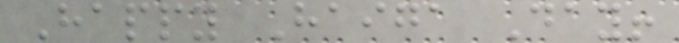Happy Haiga Day!
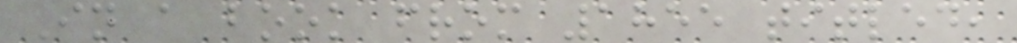In a book from 1855 titled,
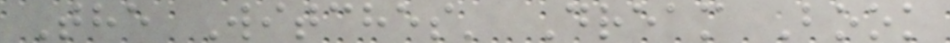The Witches' Dream Book
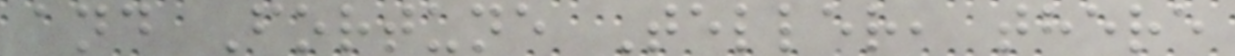and Fortune Teller, there
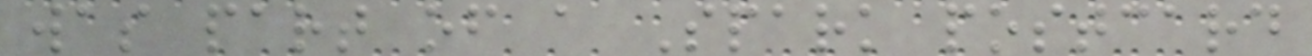was part of a Spark postcard
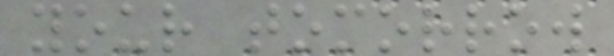your tomorrow
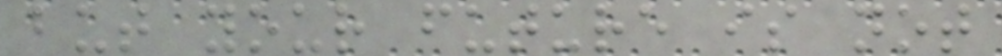but your future is not
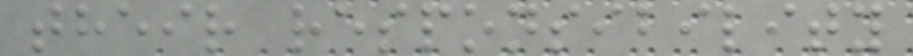their responsibility
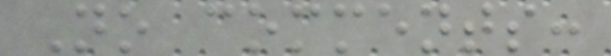No comments:
